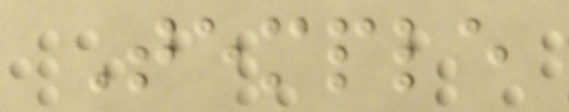Temple
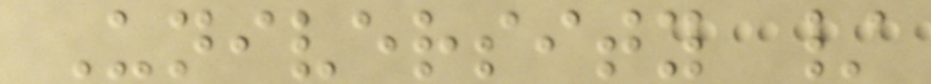University /
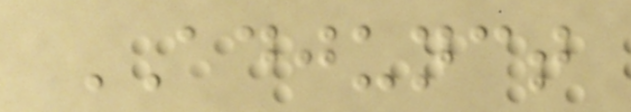ADJUNCT
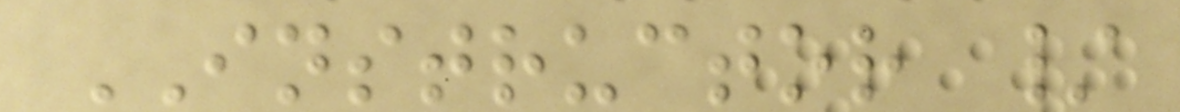INSTRUCTOR /
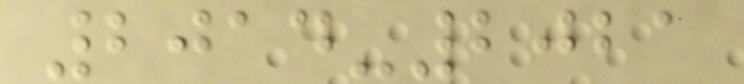2014-2021
